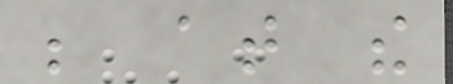be at the
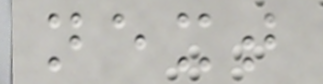next
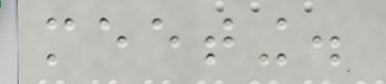meeting.
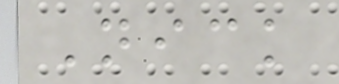Nick
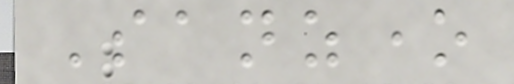Sanzone
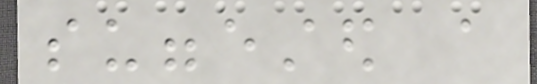suggested a
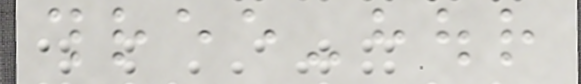three-hour
